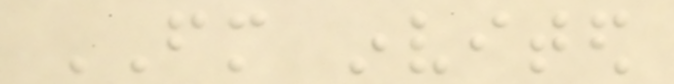FM invited
